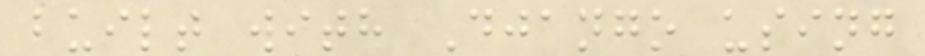built with Django using
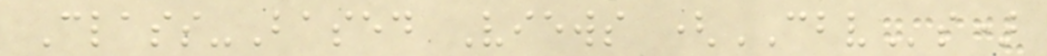Class-Based Views (CBVs)
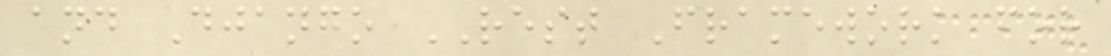and Django REST Framework for
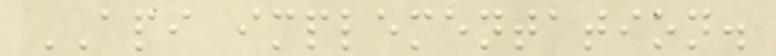API implementation.
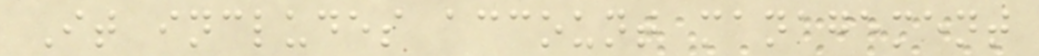It includes account management
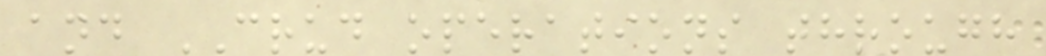and CRUD operations through
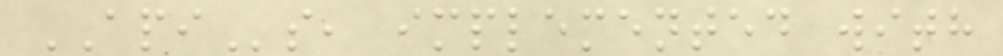APIs, implemented with
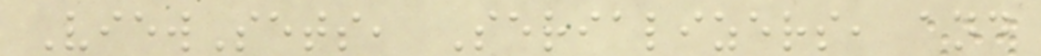ViewSets, Serializers, and
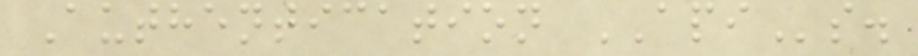Authentication APIs.
